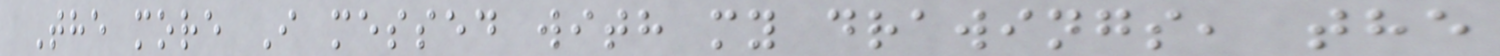The more I messed with my drawings, the
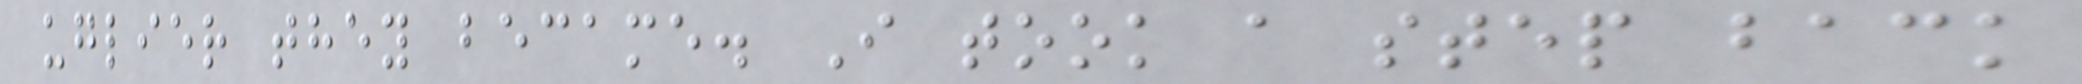uglier they became. I took a step back
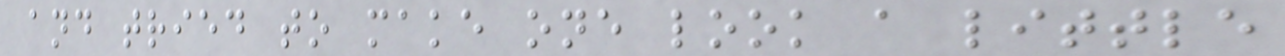and tried to make one look a little
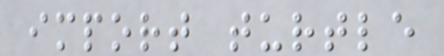import turtle
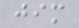jim
